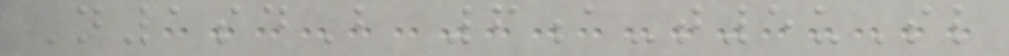N1sdB 6a-t5uSl
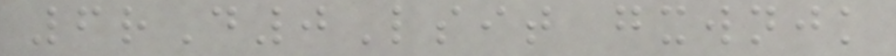6rD0Lsit gxwnjk
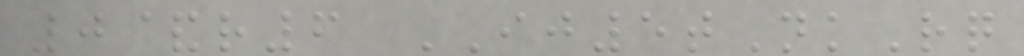0&r6 IJ5tNkRq
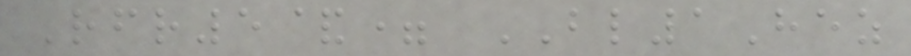Rfr5&= BL1Hez
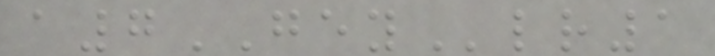a7GEYlr1
